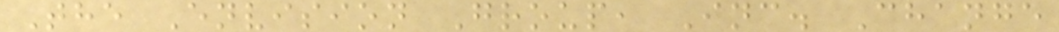The Envision Group, Inc. Change
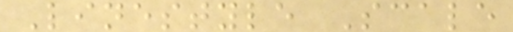Linestyle Scale
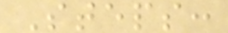Steps:
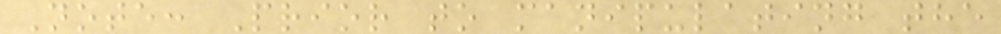Note: Prior to manipulating the
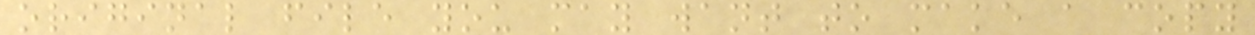original file you may want to make a copy
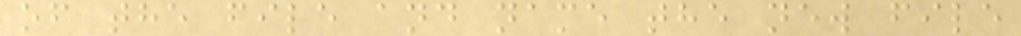of the file and name the new file
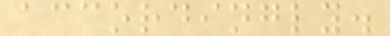accordingly.
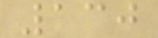130
